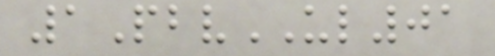1PbvUL01
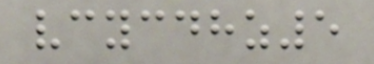vcycdhz5
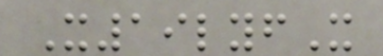X19lyfX
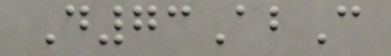D73AbC
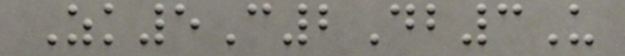Zk5C2Db3U
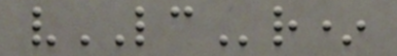vLCr*
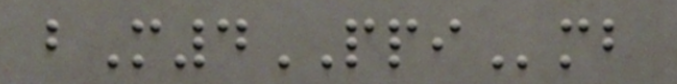bM4PPImb
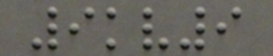9kv9
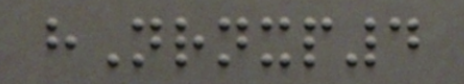hNrnxp4
